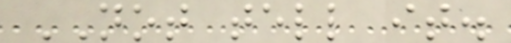NOT tell it.
